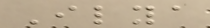Ilya
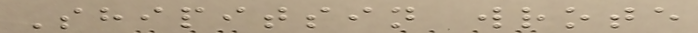Shipitsin wrote
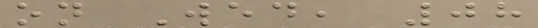on Wed, 08
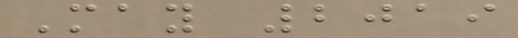May 2019
